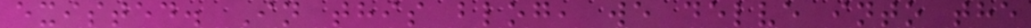existed. In this blog, we delve into the
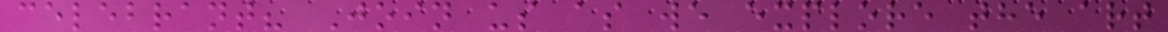celebrant? Join us as we explore the art
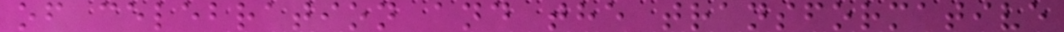of celebration and the transformative
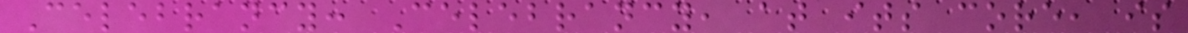Celebrancy: Celebrancy, at its core, is
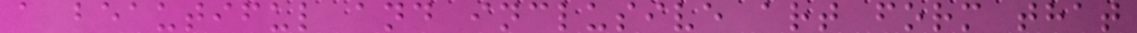a beautiful and inclusive art form that
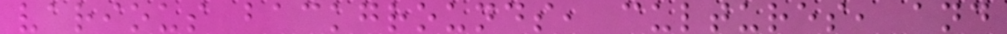various backgrounds, cultures, and
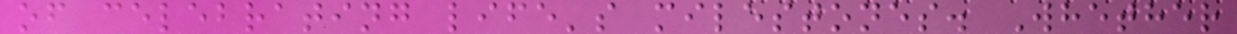of celebrating life's milestones. Whether
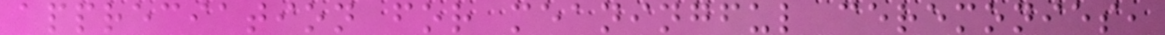appreciation for meaningful ceremonies,
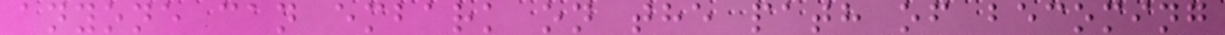anyone can embark on the path of becoming
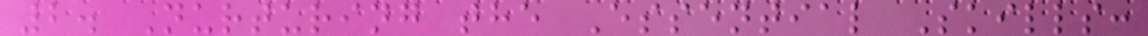2. Nurturing the Essential Skills:
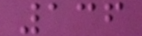136
